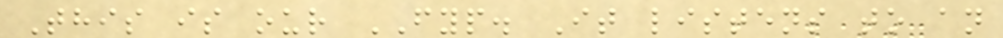This is our FYP. It listens to an
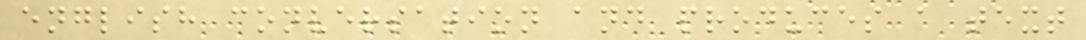english conversation and produces a text
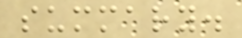summary.
